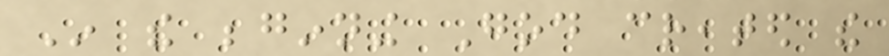In the beginning God created the
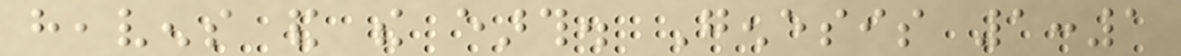heavens and the earth. Genesis 1:1
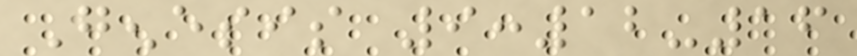Genesis 9:12-16
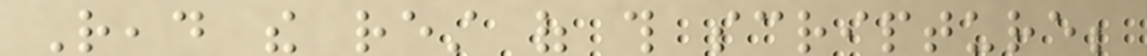Read the rest of this scripture;
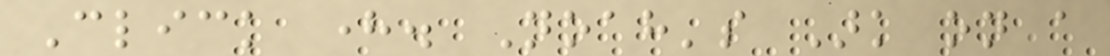Click here. Noah's Ark on a
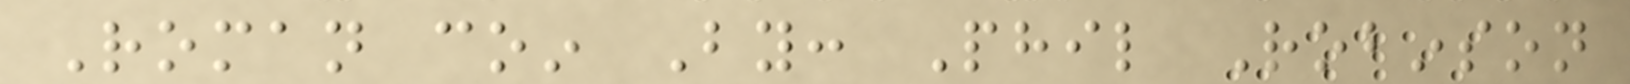Roman coin By: Phil Robinson
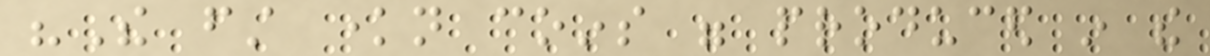"The first known coins were produced in the
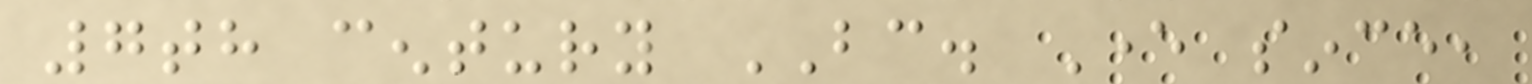7th century BC. Ever since,
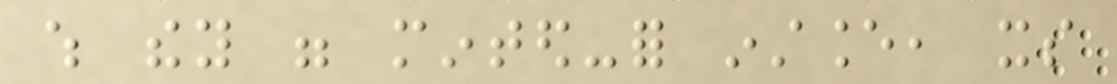which they were minted-for instance, its
